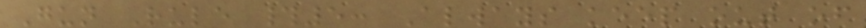Gun Rule #5: Always keep out of
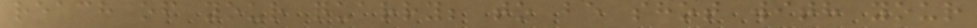reach of your quarry; to be shot with your
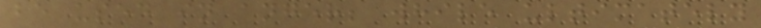be used in anger; while ultimately
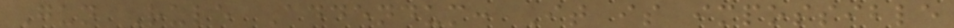Gun Rule Addendum: It is impossible
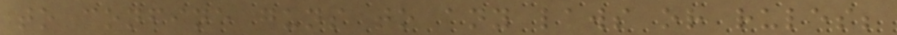to confine guns to any laws or rules;
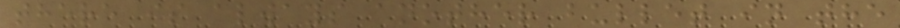there is always another bullet in the
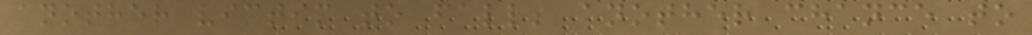another victim to fall; another chance to
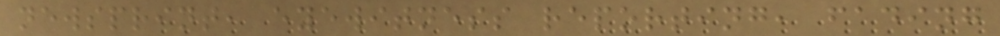newsprint, eyewitness reporting, fading
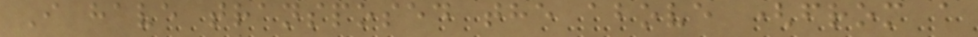I have transposed the above (from a
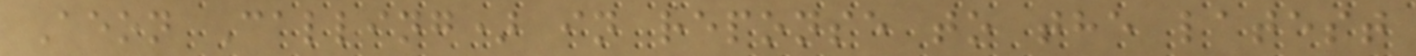Aeon Calling) in reponse to the latest
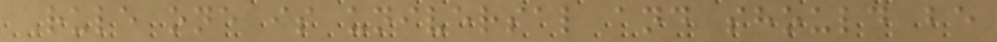Rule one is universal and should be
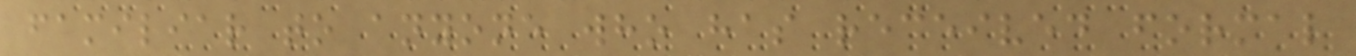familiar to anyone who has received formal
